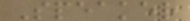Speaker
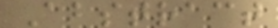Abstract
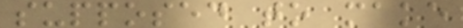supposed to make
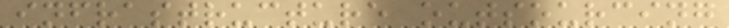infrastructure outsourcing
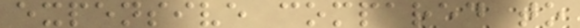expensive compared to
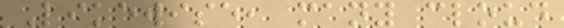Likewise, many cloud
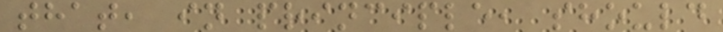that, in principle, should
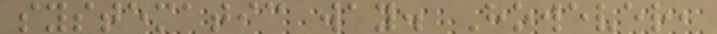systematic way. However,
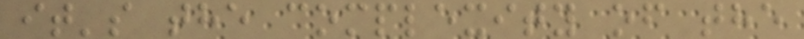it's the complexity of the
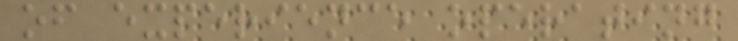of experience operating
